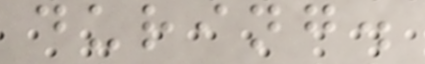during.
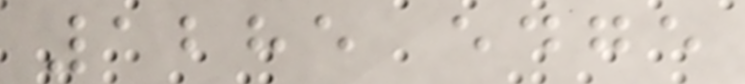1285 edge
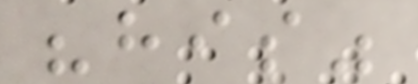"his"
